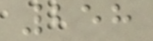258
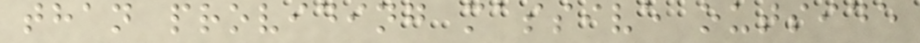than providing massive outside
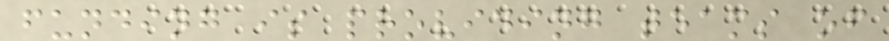funding is providing teams of
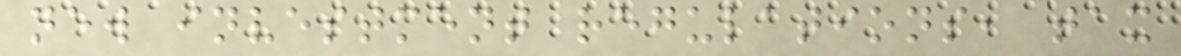new investment regulations, tax
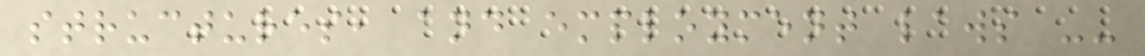structures, and employment laws --
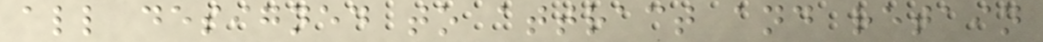all designed to attract and retain
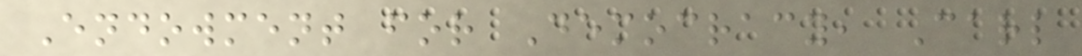Endowment for Democracy, Carl
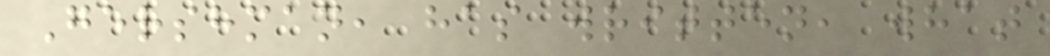Gershman, has written, what
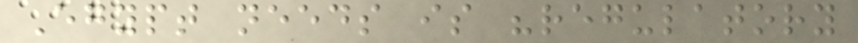Egypt needs is "regulatory
